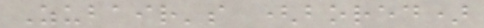Zubair's (bored)
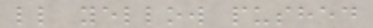ll yellow pushed
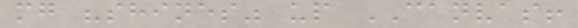mg "shines" up CANVAS!
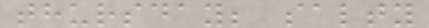thursday; salty
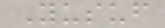Yusuf
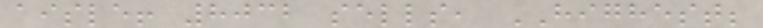aisle! 8032 sells, HIGHEST;
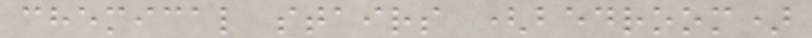chemical stairs (bedroom)
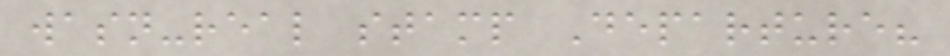wasn-real stamp Departure?
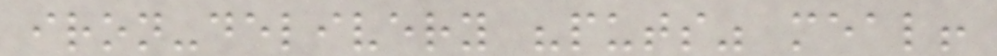iron-delivery "puts" meal!
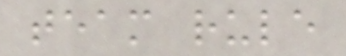team rule
